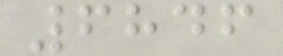6846
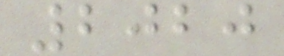2020
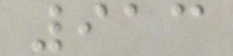913
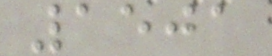1501
